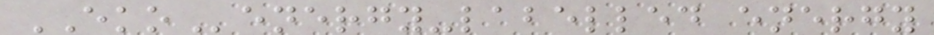EKOenergy-labelled energy
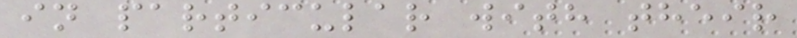in particular with their
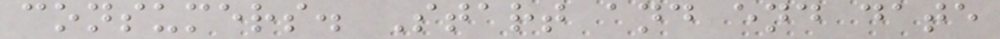consumers. Start and end date
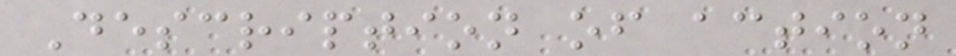Description of action
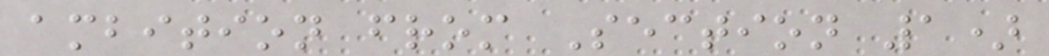ambition from Section 1)
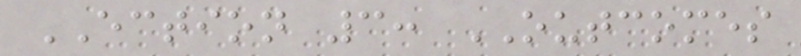ECTION 3: OUTCOMES
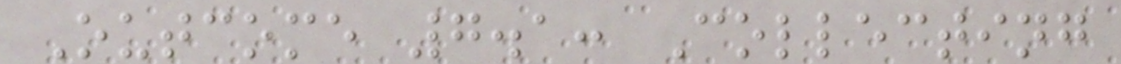Outcome 7.1: Collecting
